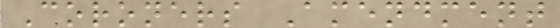Coroners Amendment
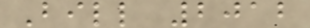Bill 2012
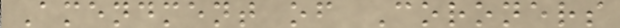Amendment of Coroners
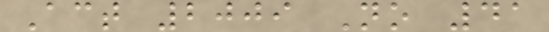Act 2009 No 41
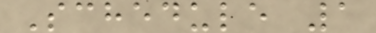Schedule 1
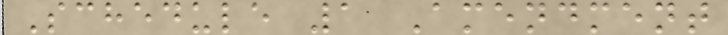Schedule 1 Amendment
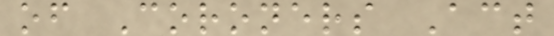of Coroners Act
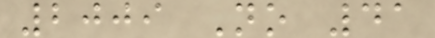2009 No 41
